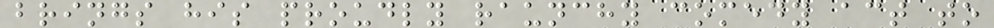brings his proudly raunchy comedy act to
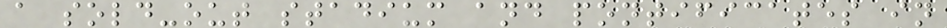a sold-out stadium and pontificates in
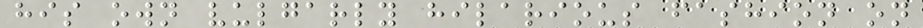his own vulgarly hilarious fashion on
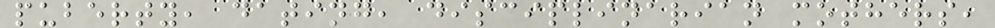puberty, dating, disciplinarian mothers,
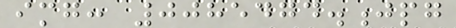img: 0085474.jpg
